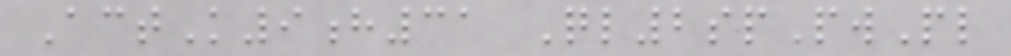ActK9h31 Ql2spPwPl
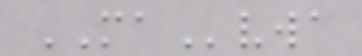MAvwa
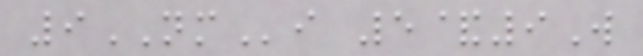9NMi 5&9W
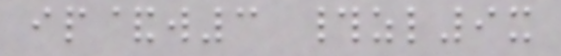ip&w3 #zl9x
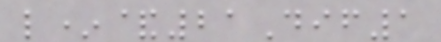l*&21Dif1
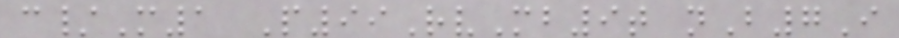c/M1 P99RvMb9t nB7I
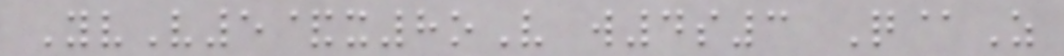YvV5&x8oV w4s3 Q@Z
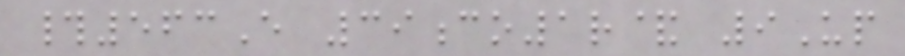#563E 39co1r& 9Up
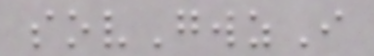sovGwzI
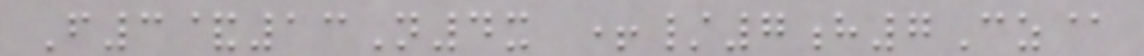F3&13N4x +/7h7Cz@
